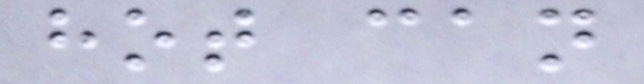hot can
